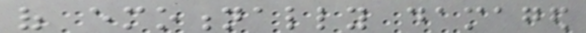of emotionally damaged
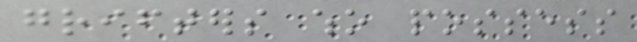grifters who possess
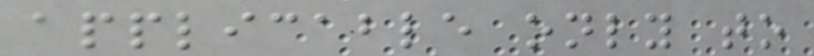applicable only to
